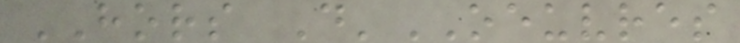HORS D'OEUVRES
